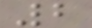2
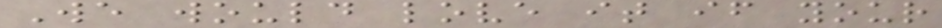We would love it if your
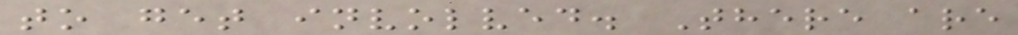to get involved. There are
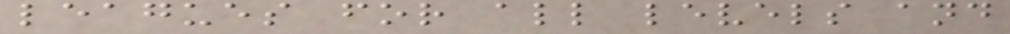leagues for all levels and
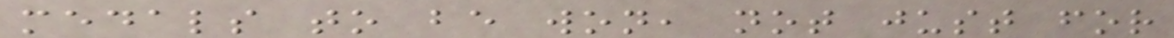medals to be won, not just for
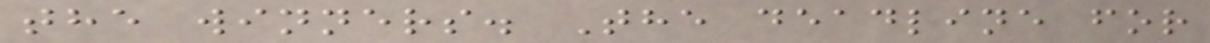the winners. The deadline for
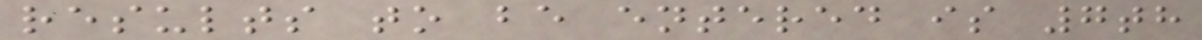results to be entered is 7th
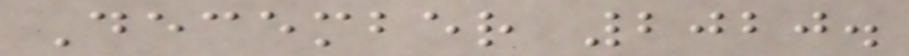December 2020.
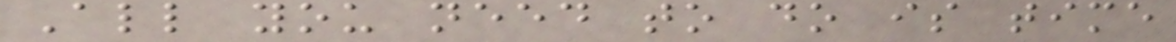All you need to do is time
